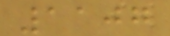1107
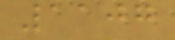1107
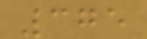375
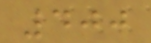400
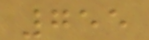755
